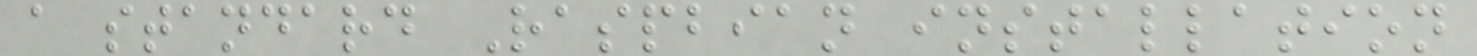a standard Raspbian installation
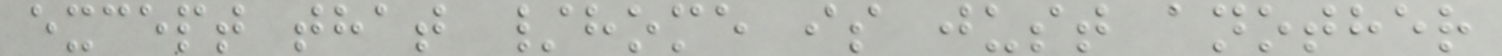except that /home is just another
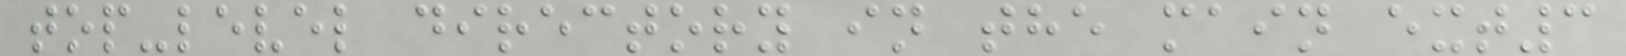top-level directory in the main ext3
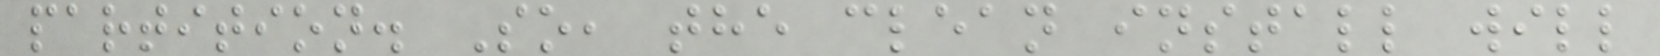partition. So, the clean install will
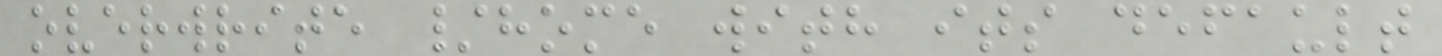overwrite /home with its default
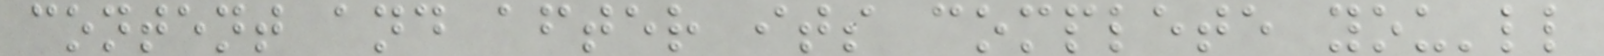content and after its complete you'll
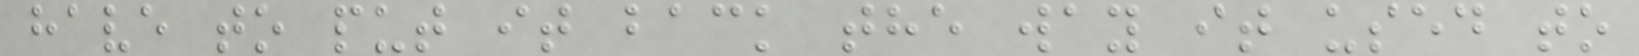have to put it back the way it used to
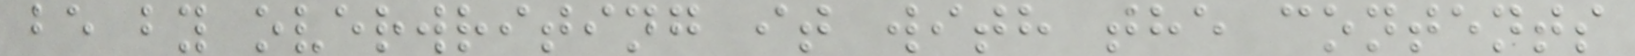be by overwriting it with the contents
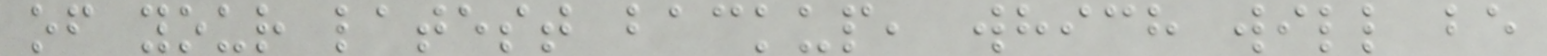of your latest backup, which will be
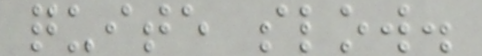quite slow.
